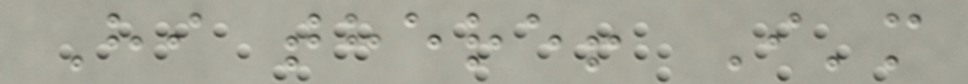Hi there! I'm
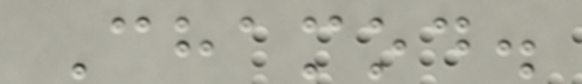Chamod.
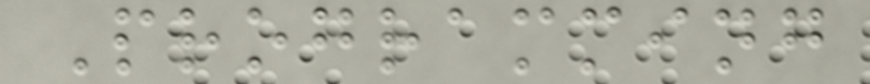Programming
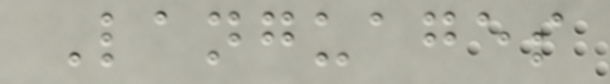Languages
